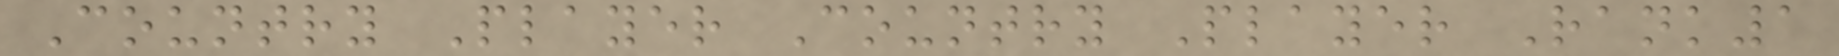Country Player Country Player Rank1
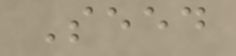Seed
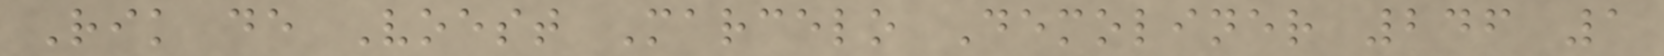Rik de Voest Marcelo Demoliner 246 1
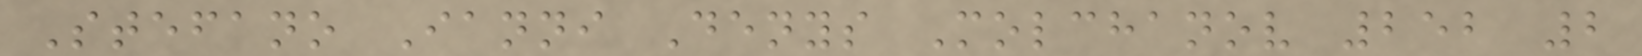Stefano Ianni Denys Molchanov 252 2
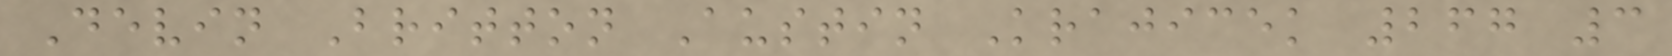Devin Britton Austin Krajicek 267 3
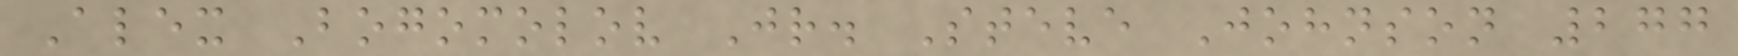Alex Bogomolov Jr. Steve Johnson 277
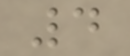4
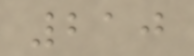210
